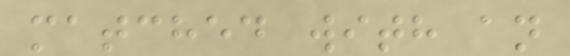matched with an
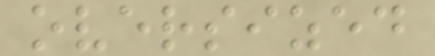oversized
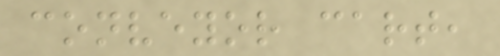conveyor cart,
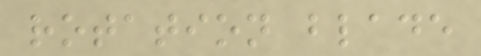rotation blade
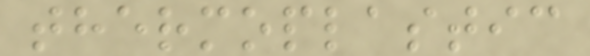thermoplastic
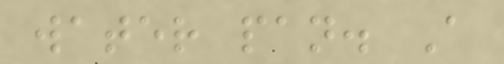water pan. A
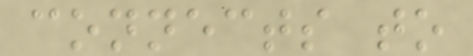connects to
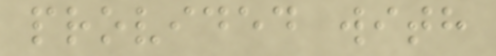provided with
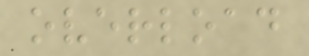overload
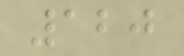120
